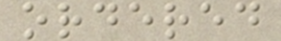ordered
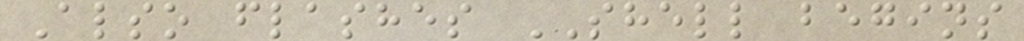Also flashes SHELL begins
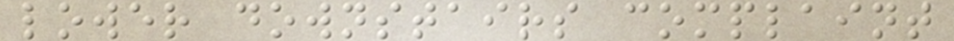lower downstairs complaint
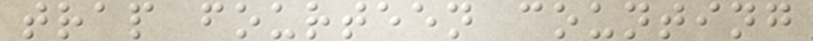trap fourteen counting
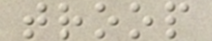troop
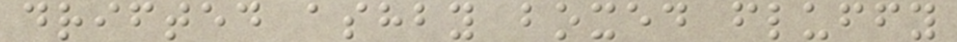drifted ashby boxed fluffy
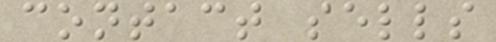contact sells
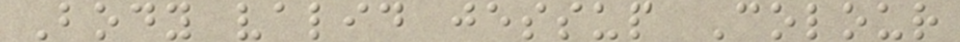Body valid jessup Colour
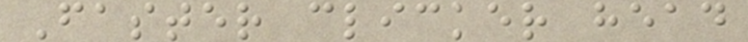Faster clicker head
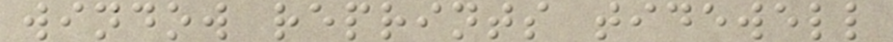window reprints tidewell
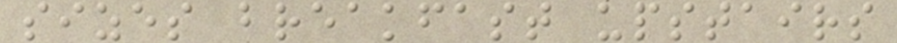sizes breakfast upstairs
